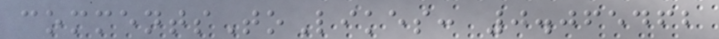commentsToLikes: 0.065462
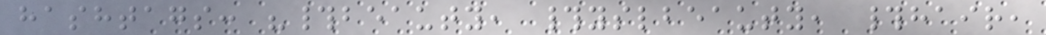hashtags: "#beauty, #yslbeauty, #hair,
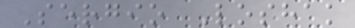Sergio Loshak
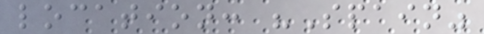location: "Spain"
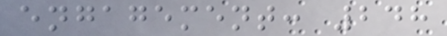engagement: 248
